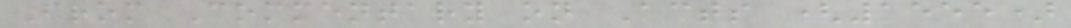From Commentary on Acts (1555)
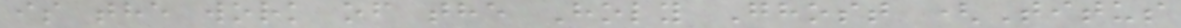is the work of the Holy Ghost (Titus
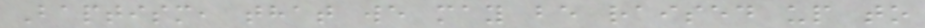Baptism, that we may be raised up to
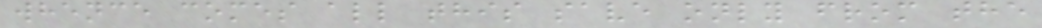whence comes all this save only from the
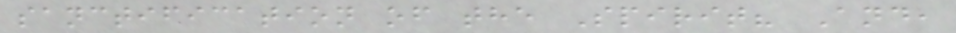sanctification of the Spirit? And,
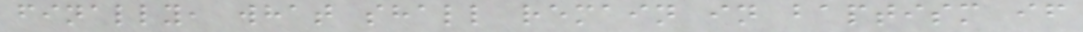finally, what shall remain in baptism if
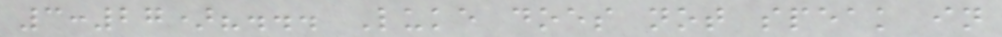3:27)?... Luke does not speak in
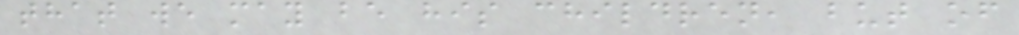that we may be his children, but of
